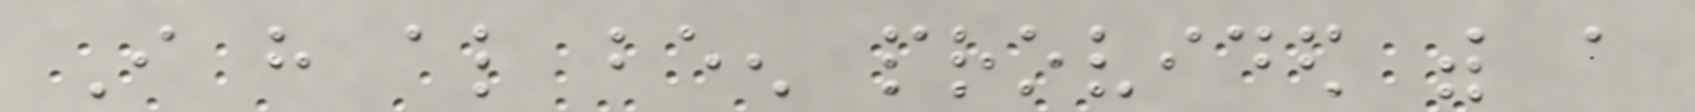I have also been provided with a
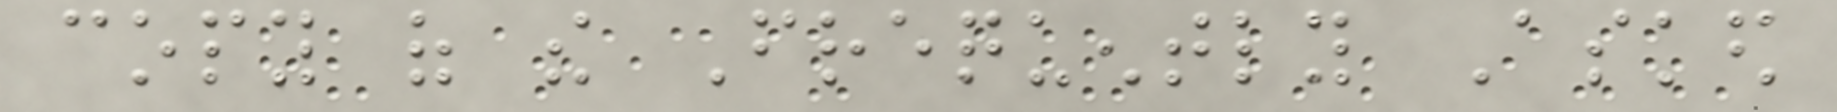copy of the Frequently Asked
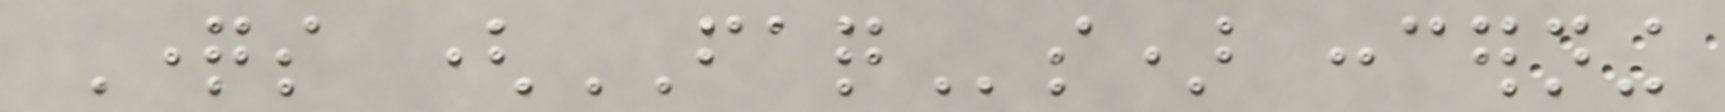Questions (FAQs) concerning
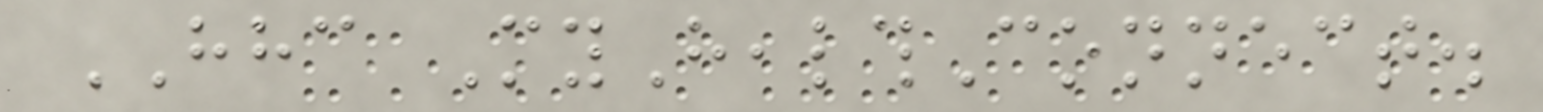HHC MyHealthConnect.
